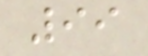99
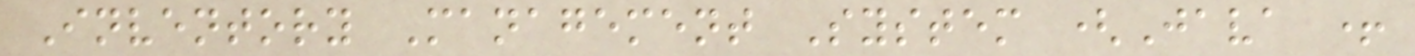Inventory Management System (Java +
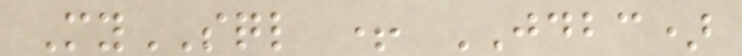MySQL + JDBC)
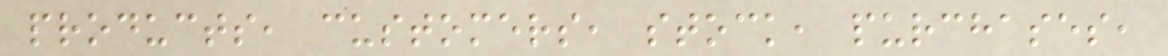products, customers, stock, purchases,
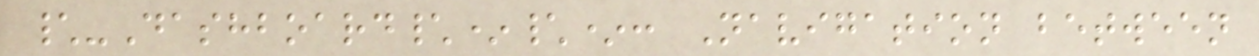\-Dashboard\*\*: Navigation between
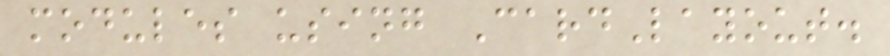modules using CardLayout.
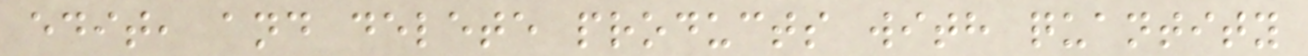edit, and delete products with quantity
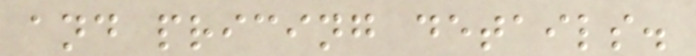and pricing details.
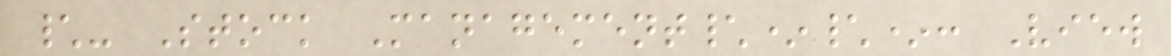\- Stock Management\*\*: View
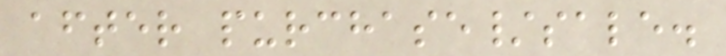after purchase/sale.
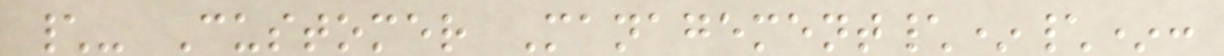\- Customer Management\*\*:
